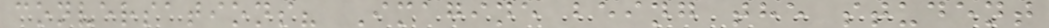conversations? Imagine being the student
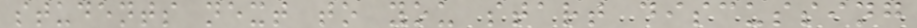students next to you start discussing
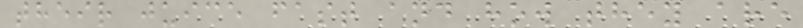their juice fast and how they are
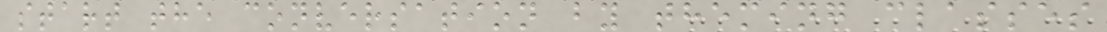start the conversation by theming classes
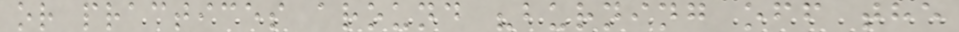or practices around "burning off the
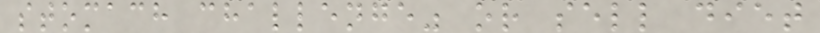stomach challenge" or sell diet
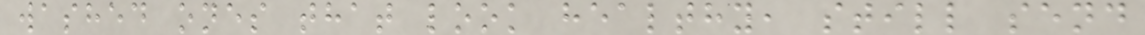washed ones that look healthy, still send
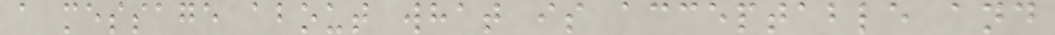a message about what is acceptable and
